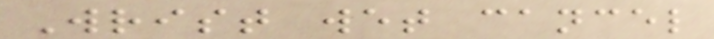Wrist wet cancel
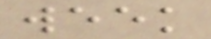week
